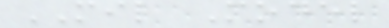MIL Model
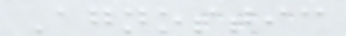Agnostic
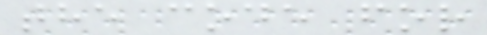the code for
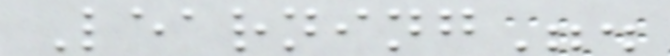Learning".
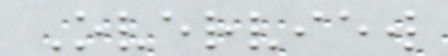Overview
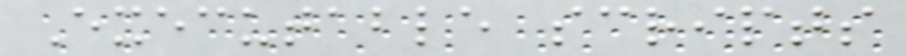Executable scripts
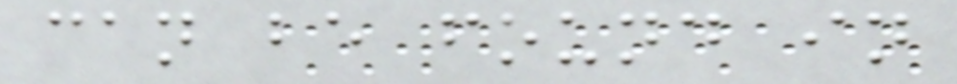can be found in
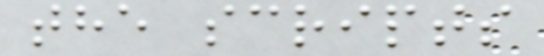the scripts
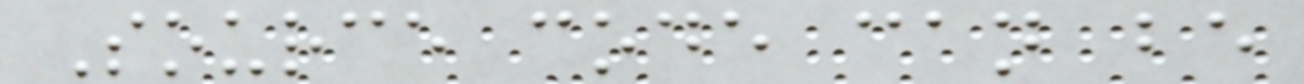Source code can be
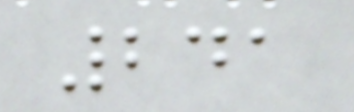241
